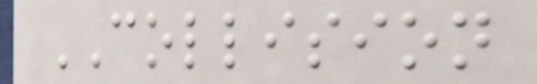COLLISION
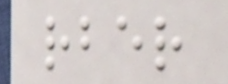rber
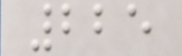225
